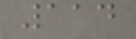114
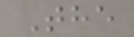The
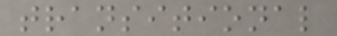transitional
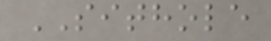SITHOLE
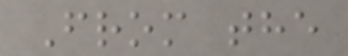From the
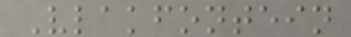Vlakfontein
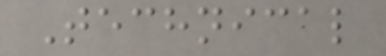Technical
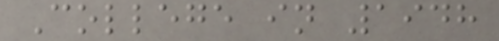College in 1948
